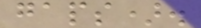gaps).
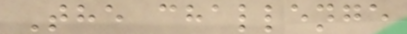The challenge
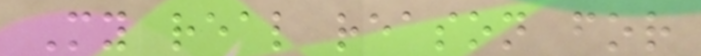My real reason for
